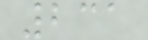231
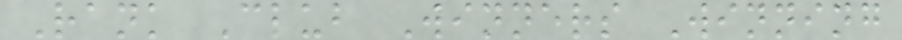Rank Club Winners Winning
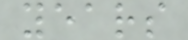years
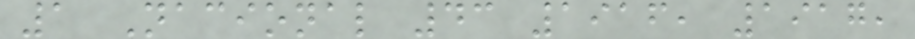1 Nacional 43 1916, 1917,
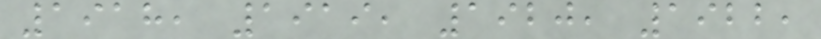1918, 1919, 1920, 1922,
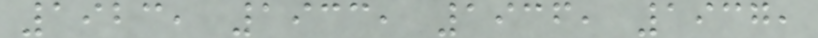1923, 1933, 1936, 1937,
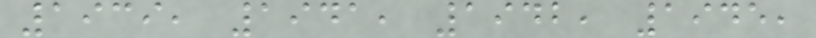1939, 1941, 1942, 1945,
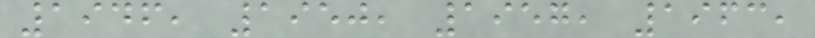1946, 1950, 1957, 1963,
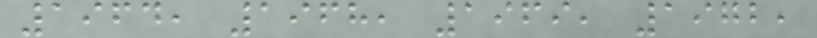1964, 1968, 1969, 1972,
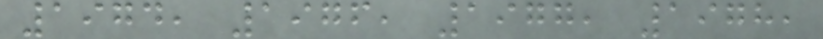1974, 1976, 1977, 1978,
